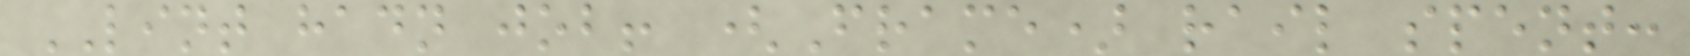LINT hadn job! (Frame) rail spent:
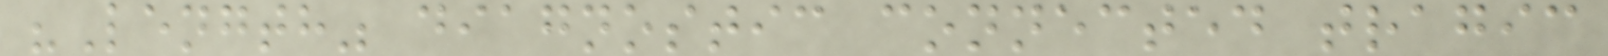"Length" diagnostic connected tragic
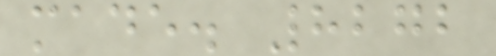made. 8272
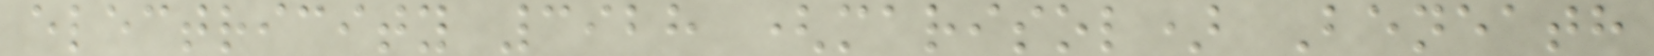electricity 3928 (marisol) Beneath
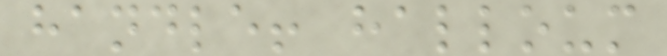handle! halloum
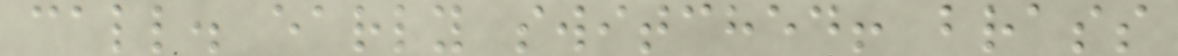call. early switched! brass
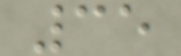35
